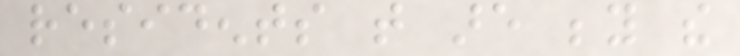residents that are beyond the
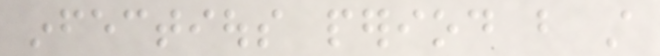infectious period but still
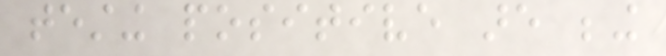testing positive are being
